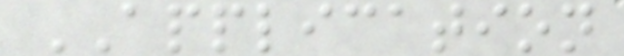APPLICATION
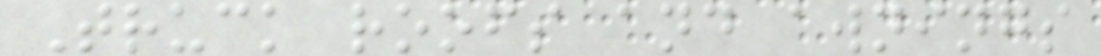Truck roofs and awnings
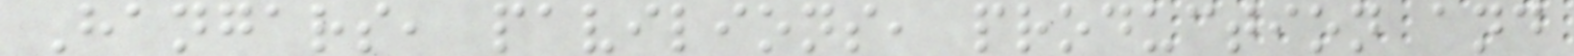Hangars, pavilions, production and
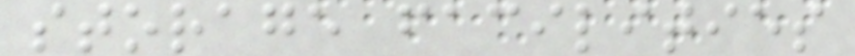storage facilities
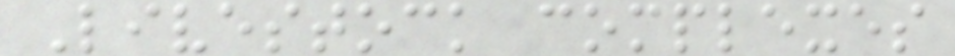Livestock complexes
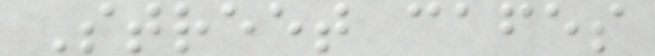Street cafes
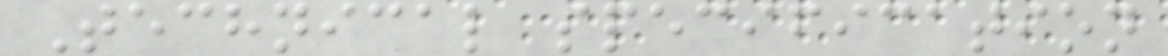Technical specification
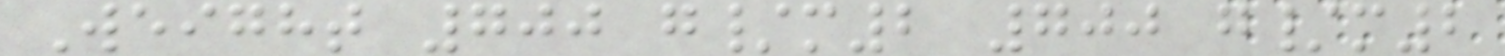Weight 700 g/m2 700 g/m2
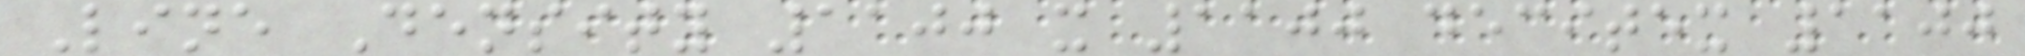Line Density 1100 x 1100 decitex 1100
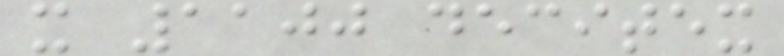x 1100 decitex
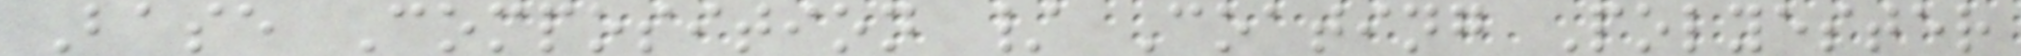Base Composition / Coating Polyester
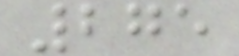275
